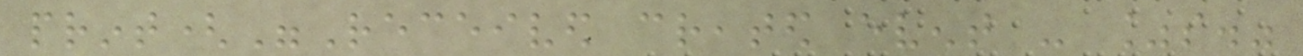print("Received created event - %s."
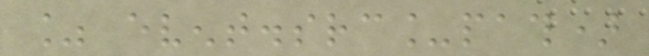% event.src_path)
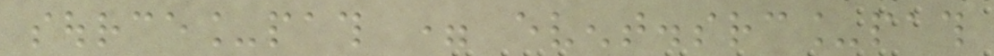source_path = event.src_path
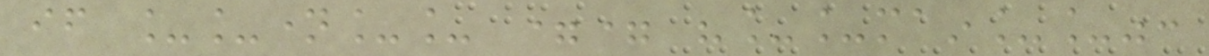if __name__ == "__main__":
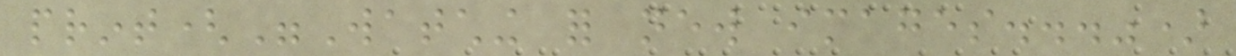print("Watching for new images...")
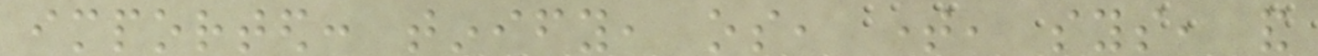imported: tinify, os, time, sys, and
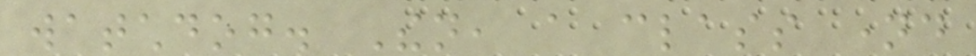watchdog. Then, a class named
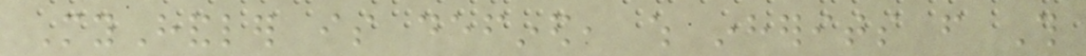MyHandler is defined, which inherits from This
